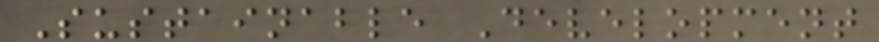Sustainable Development
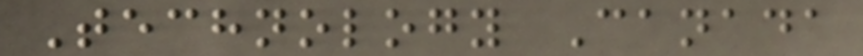Technology Canada
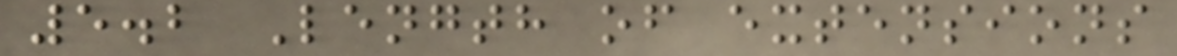5.2 Length of extensions
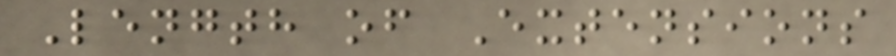Length of Extensions
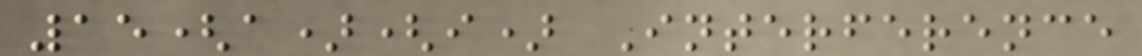15(a)(i) Interference
